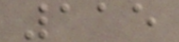115
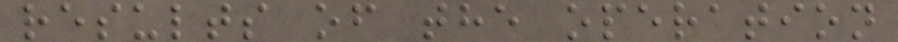results of the operation
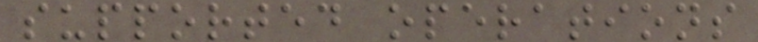supported operations
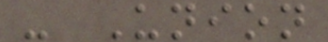- Union
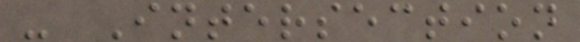- Intersection
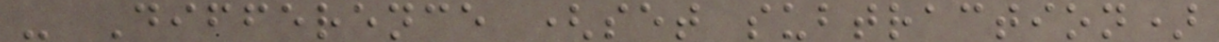- Difference (set subtraction)
